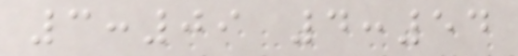3:09 4:54
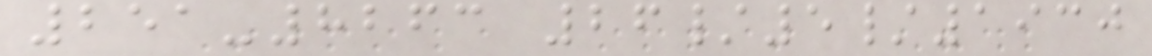251-8263 26/5/1930
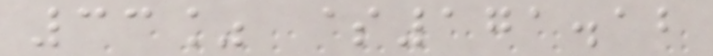33% $171.12
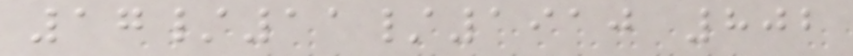17/11/1910 802
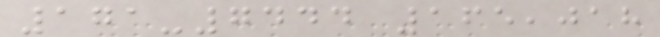171-7444 165,018
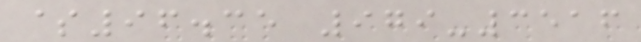$96.35 979-3516
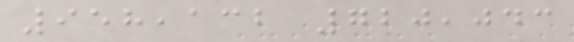958,132 720,043
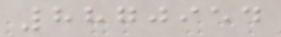8870954
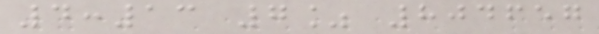4:13 7% 804657
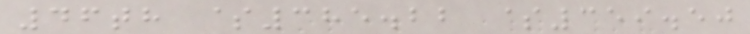46th $385.22 $359.50
